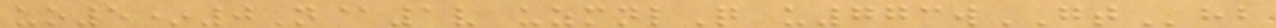uo5*0N@1v uzmnlQ u773wGThb
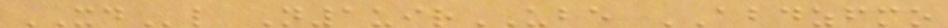XDl N1uirUBE ABDZFMO
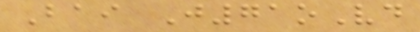Bai J71oVd
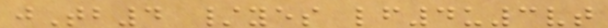jTb4 /yes lf4u3vt
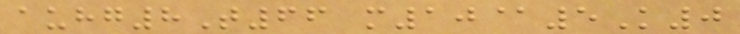auhg8T66 m10@5K0
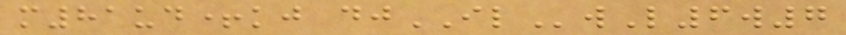m81ud+kj djILwL6w7
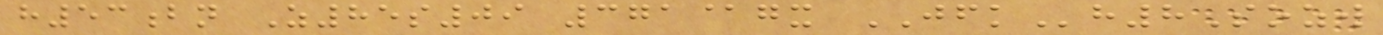h53bn Z85s09 371@gx JFKh8Sozw
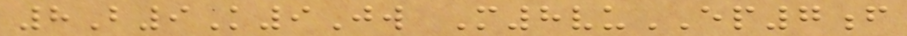8B9K9Jw M8vuEP7f
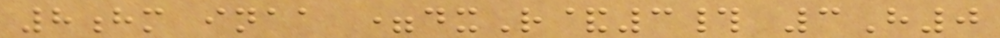8hm inaa =dxR&3# 3H0
